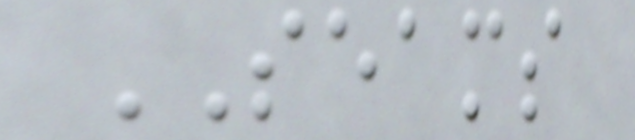SEAMS
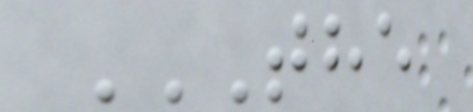THE
